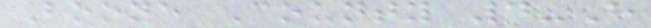Boone County 4-H
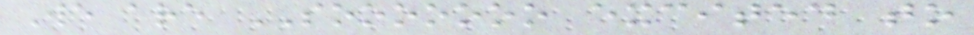We are SOOOOOOO excited to
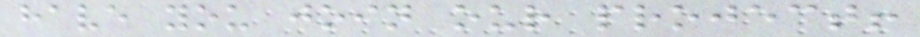have you join our project!
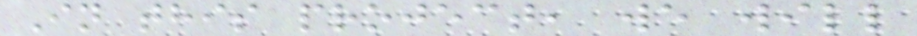In this project, we will
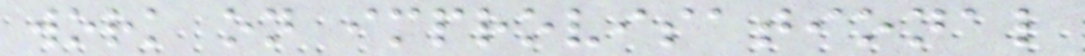work on improvisational
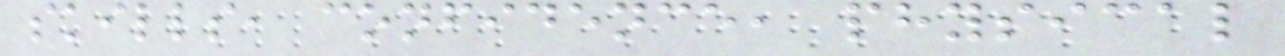skills, confidence, physical
